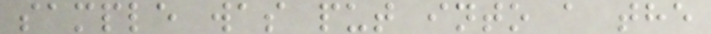sample was put into a the
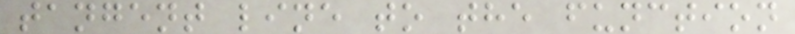tangent line to the function
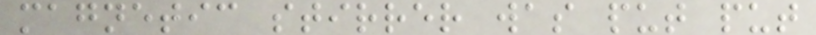magnetic stirrer was put put
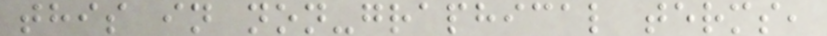this in non-graphical terms,
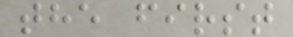the first
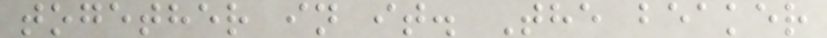together in it. The beaker
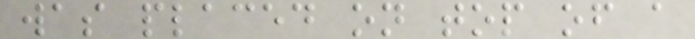was placed on top of a
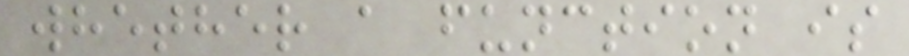whether a function is
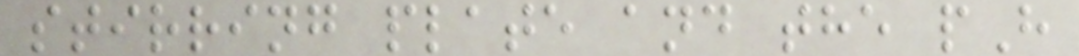stirring plate and the pH
